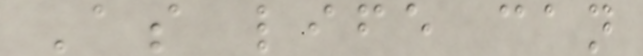As life can
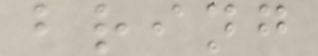bring
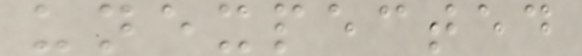unexpected
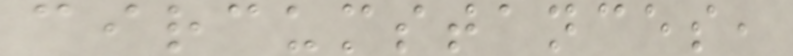circumstances,
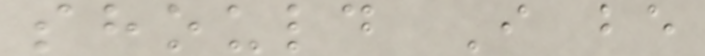should I be
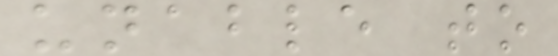unable to
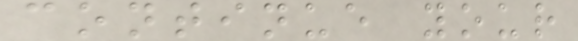continue your
